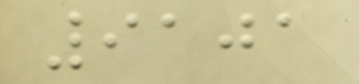9101
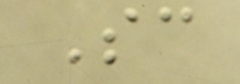Sc
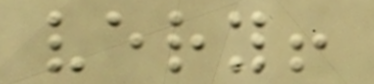very!
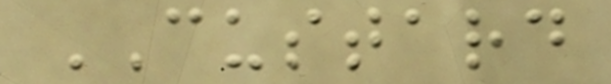CUSTARD
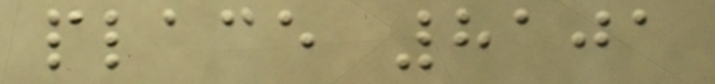place 8101
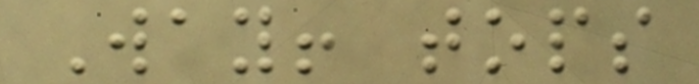Way! tops
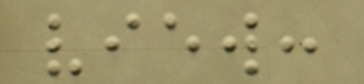view:
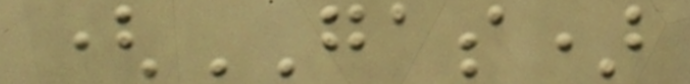(GAS)
